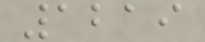1219
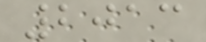2013
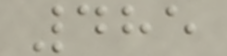485
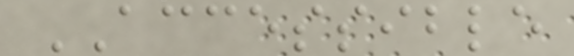ACCESSIBLE
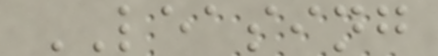LEASING
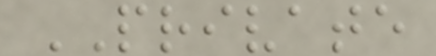PRIVATE
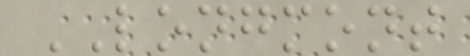LONGMONT
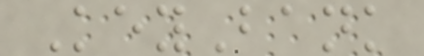KeyBank
